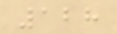128
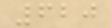620
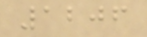1206
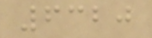6320
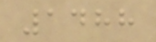1488
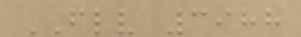FLV 3988
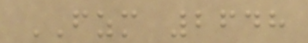FZM 2648
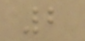2
